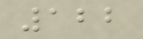122
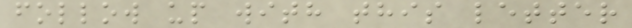follow up with this letter
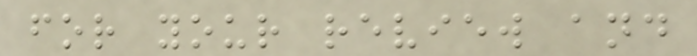for your review and
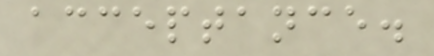acceptance.
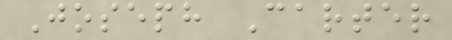Joseph Carter
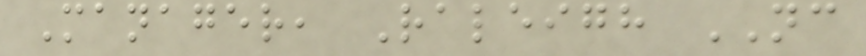Manager, Raleigh NC
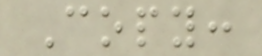Copy:
